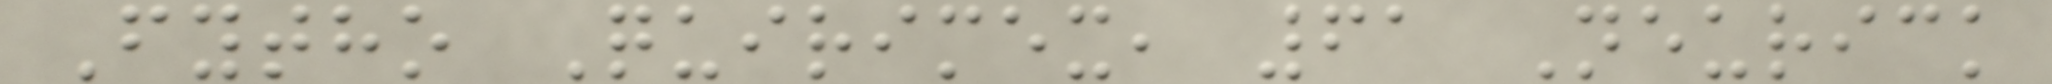Fytho Quirimex, 61 Neurick
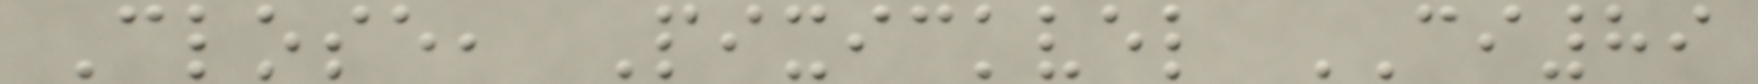Close, Pixickvel CI89
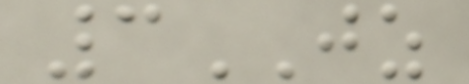3JZ
